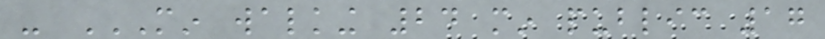- MIN WALKING 24 MIN PUBLIC 17
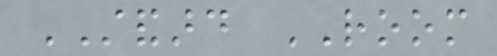STANDARD ROOM
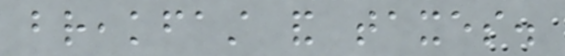breakfast and taxes.
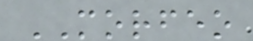MORFEO
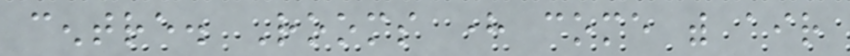centre. Rooms here come with air
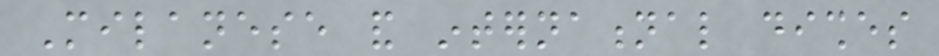Milanese and international dishes
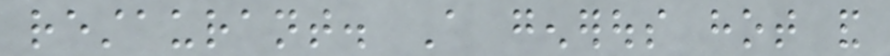restaurant. A generous hot and
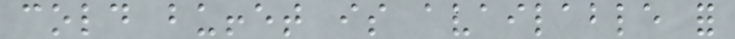cold buffet is available for
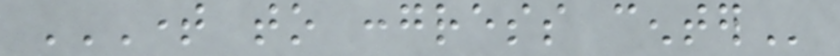TIME TO CONGRESS CENTER
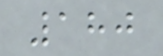180
